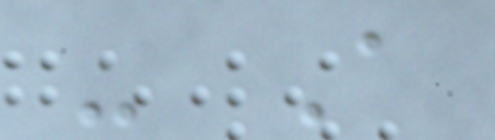- A
